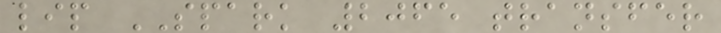lip SPARK 2065 transfer
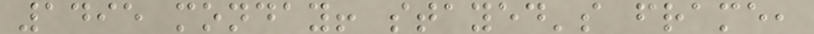1495 monday! stayed's frame,
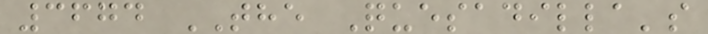3674 THE Quesadilla's
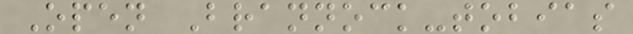Open Brannock-tobias
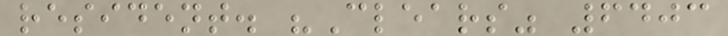resident. "Clears" 6403
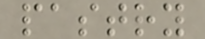pastry
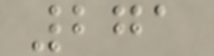271
